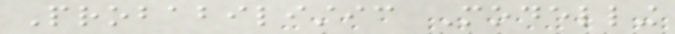Probabilistic Modelling
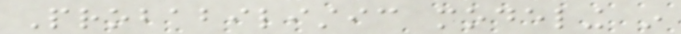Probabilistic modeling in
